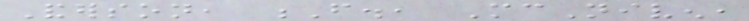Anderson, F., McNiven,
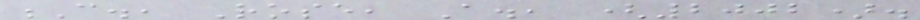C., Rose, A., (2002).
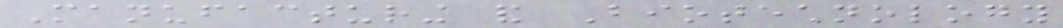Manufacturing and Biotechnology
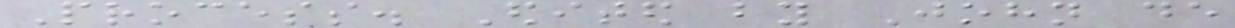Process. Edited by John de
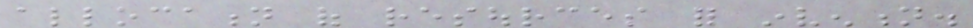allocation of resources for invention.
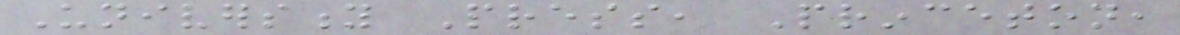University Press, Princeton,
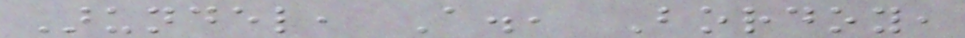Arundel, A., Bordoy,
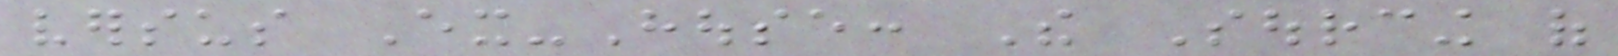versus Ex-House: The Sourcing of
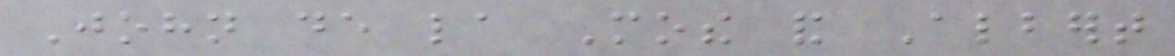John de la Mothe and Albert
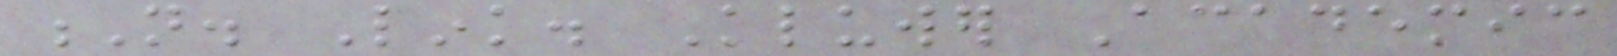N. Link. Kluwer Academic
